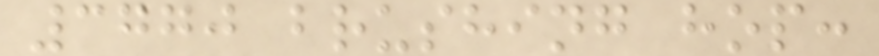3770 brushing hop:
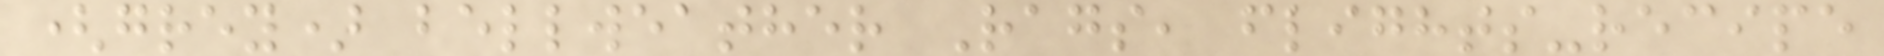(grey) bellweather Rags, flights-recipe
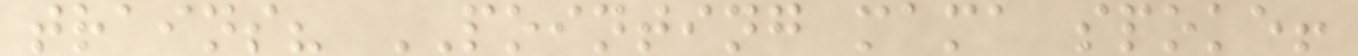trains? POINTING mama spoke!
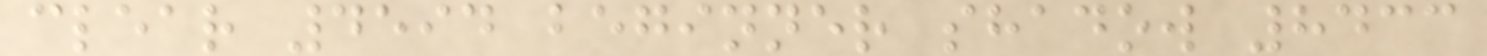clear 4594 beginner shadow 8433
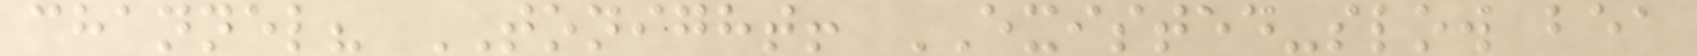channel? TONIGHT! EXISTED-slow bea
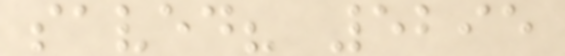saved? 5295
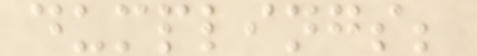dumplings;
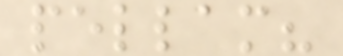pellam?
